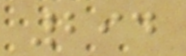294
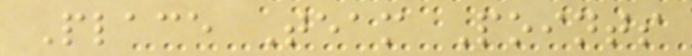Place Team Points
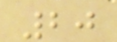20
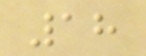18
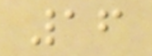16
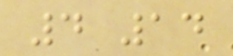4 14
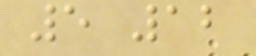5 12
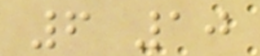6 10
